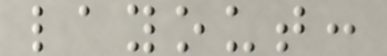layout:
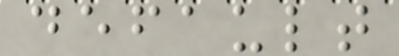default
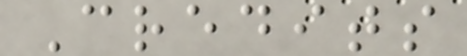Credits
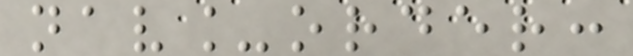nav_order:
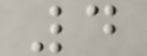4
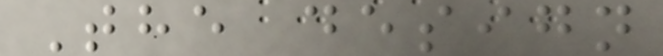The design
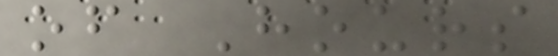of Hours
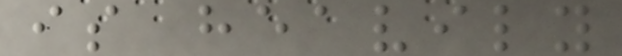is heavily
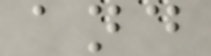and
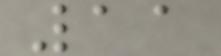11
